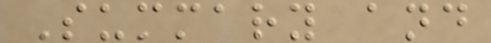Summary and
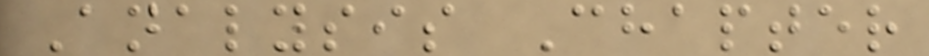Analysis Chapter
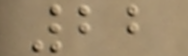22
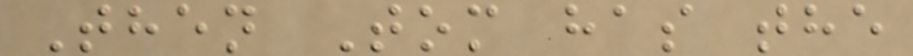Then Tom has the
